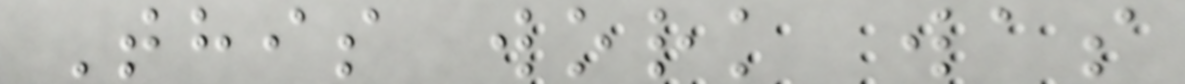This work was
